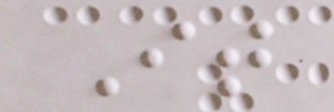It
